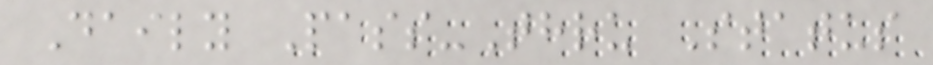Daily Pass-Thru Status
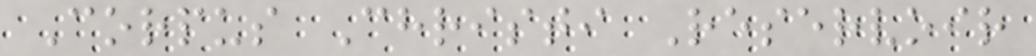Corpus Christi Reservoir
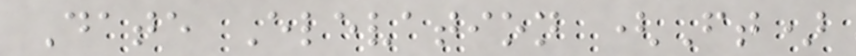Date Elevation (Ft)
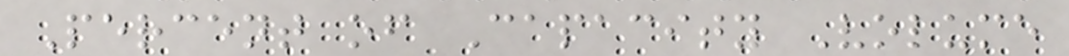Percent of Capacity Volume
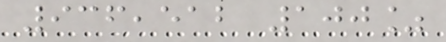936,512 100%
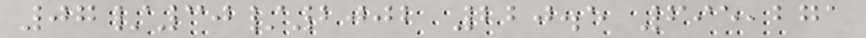07/30/2002 220.5 695,271
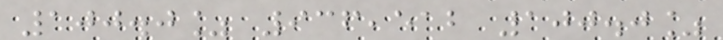100.0% 936,512 100.0%
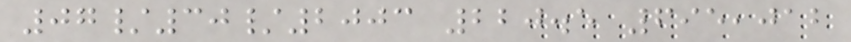07/30/2003 220.5 695,012
